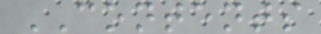CONTENTS
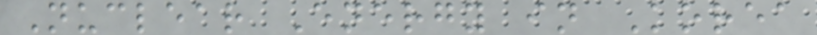Nuclear Energy in Korea
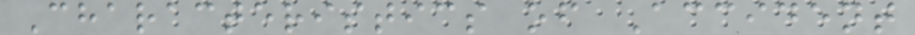Characteristics of Accident
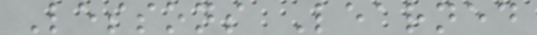Lessons Learned
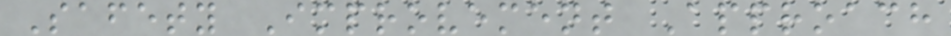Safety Improvement Approach
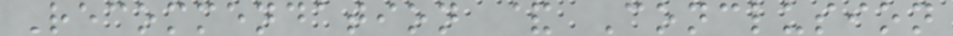Recommendation & Conclusion
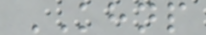KHNP
